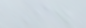I.
